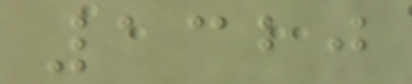1320
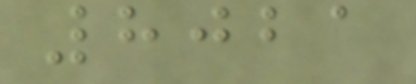8021
